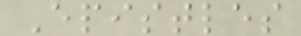Epistles
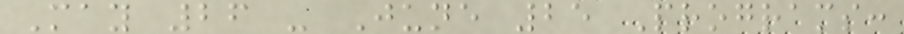May 26 - June 25 Programs:
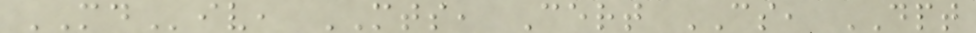MDiv, MTS, Cert CS, DPT
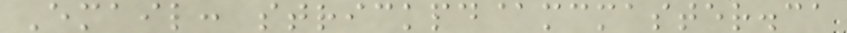Email: strickpd@mcmaster.ca
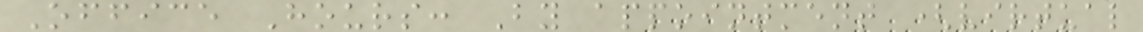Office Hours: By appointment (virtual
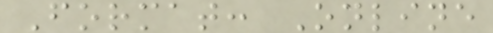Format: Online
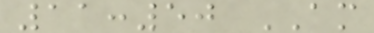11:50 AM
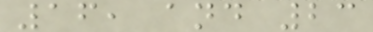16, and 23
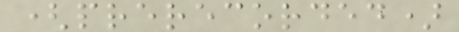(prerecorded)
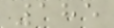185
